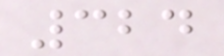324
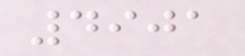4901
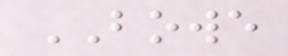BOWE
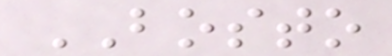BOSTO
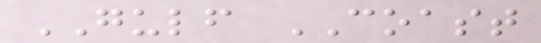GULF COAST
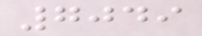7049
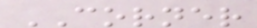CORNER
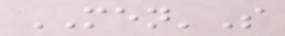MEN'S
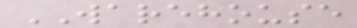WAREHOUSE
